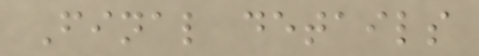Final details
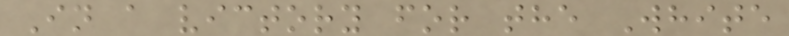In a victory for the White
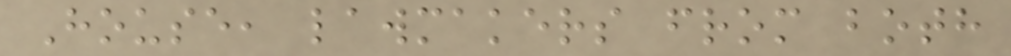House, lawmakers from both
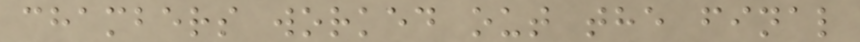chambers worked out the final
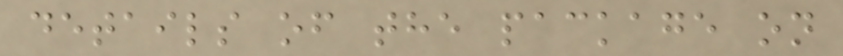details of the package on
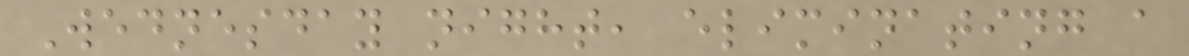Wednesday night, eliminating a
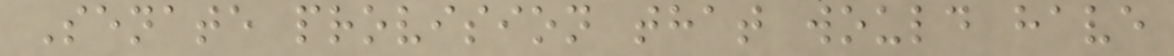Senate provision that would have
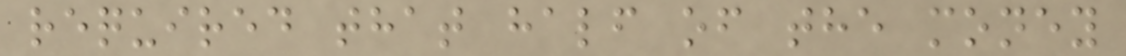required that half of the money
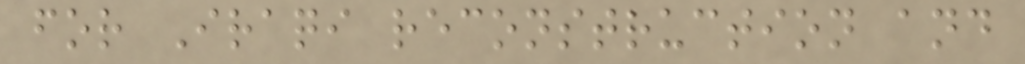for Iraqi reconstruction and
